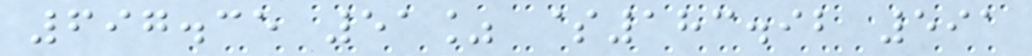697.35 51% $183.92 591
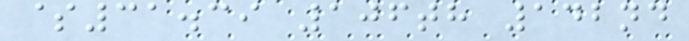$31.39 106th 142nd
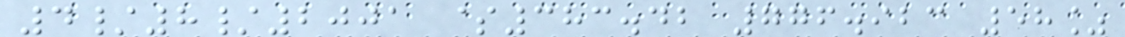4/8/2001 $383.42 776.923 58%
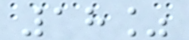18%
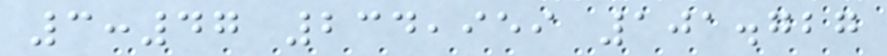3:47 234,959 101.727
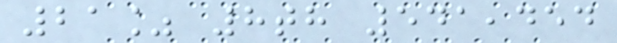21% 8th 541,454
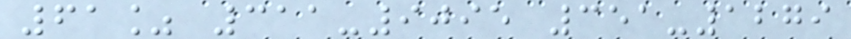61% 311-9095 351-1279
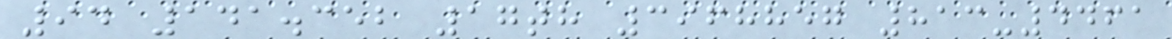94 141.352 17th 3968857 813-4461
